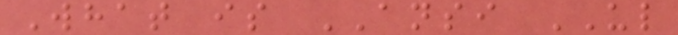What is ANSI UL
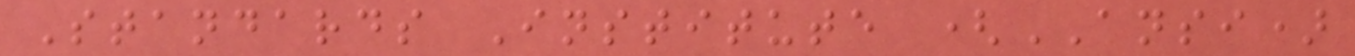Standards Institute (ANSI)
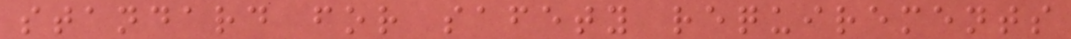standard for safety requirements
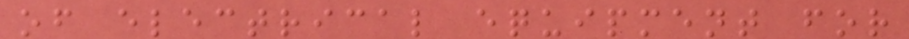of electrical equipment for
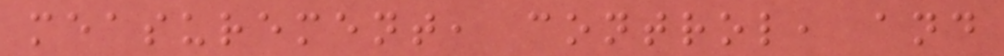measurement, control, and
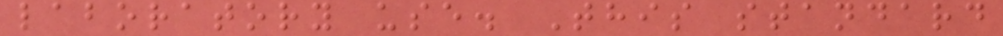laboratory use. This standard
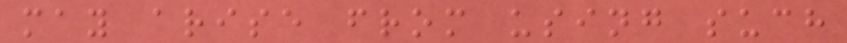may arise from using such
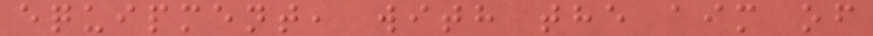equipment, with the aim of
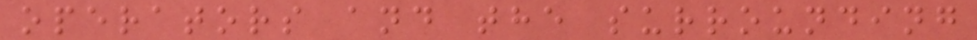operators and the surrounding
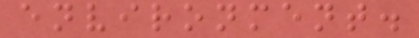environment.
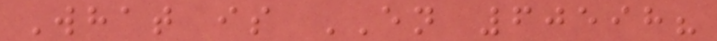What is EN 60598?
